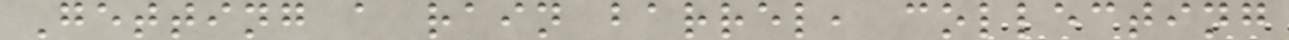Getting a rain barrel, collecting
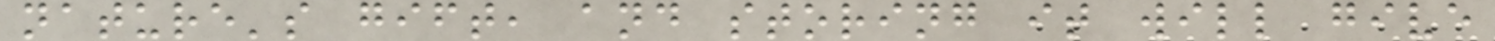nature's gift, and storing it will give
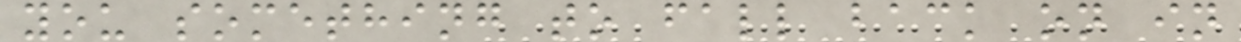you something to fall back on in
